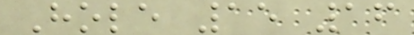Hole 15 16
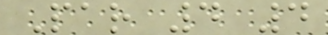Par 4 4
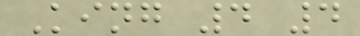King 4 4
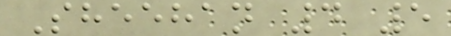Sheehan 4 5
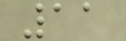11
